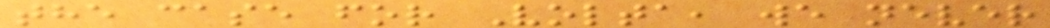the case for Volta, we never
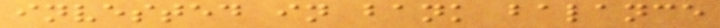invested in bank balance
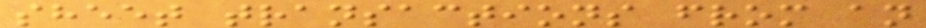sheet transactions from an
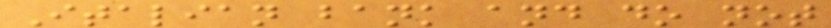Italian bank and do not
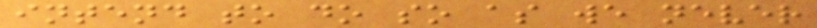intend to do so as we never
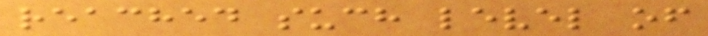reached such level of
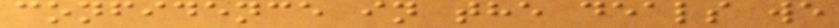confidence in the deals we
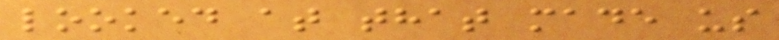looked at that made us
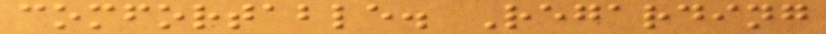comfortable. Regarding
